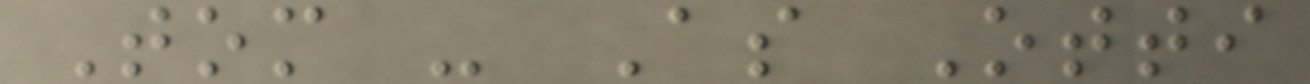Tom - As Otti
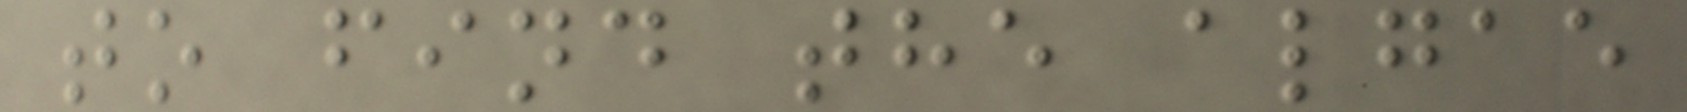to find the algae
